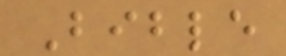Bible
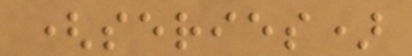(series)
